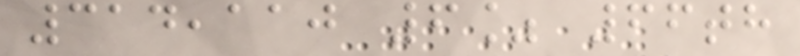314,110 6% 66th
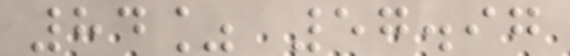84% 57.97
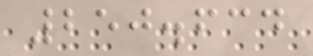250.634
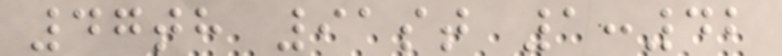47th 91st 1:42
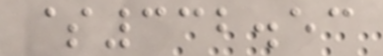$332.53
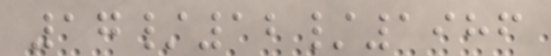17/12/1986
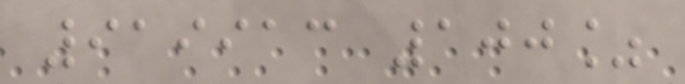919913 100%
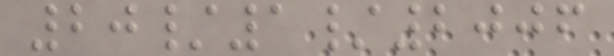20/1/2006
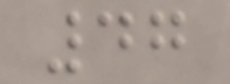47
